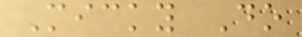Micky Do
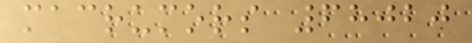macrumors 68020
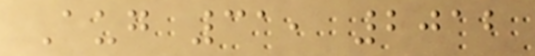Aug 31, 2012
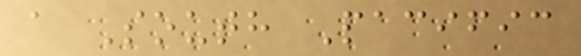a South Pacific
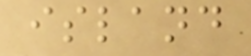island
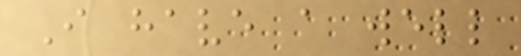I have a well
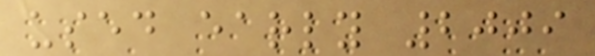used early 2009
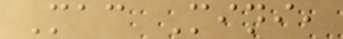Mac Mini,
